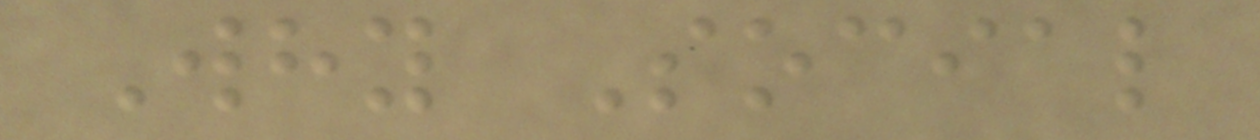Why Social
